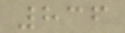836
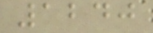1240
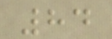84
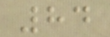84
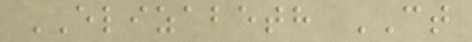ELIZABETH CT
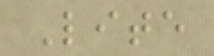Lite
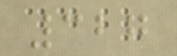327
